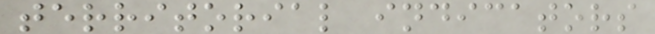territorial indicators
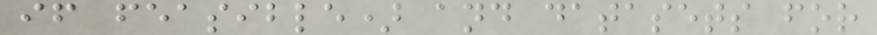if feasible) and datasets for
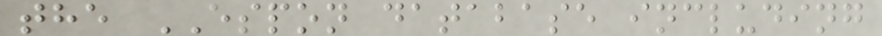the ESPON database including
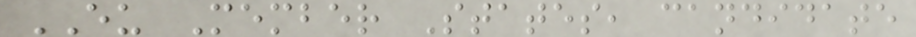EU Member States, candidate
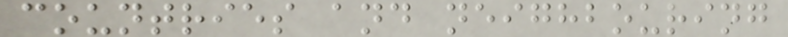countries and neighbouring
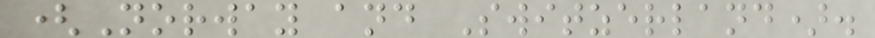(Norway and Switzerland).
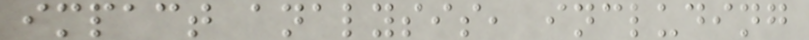impact analysis, including
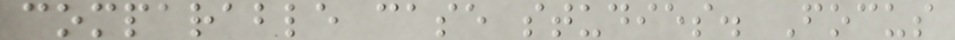comparable case studies. Focus
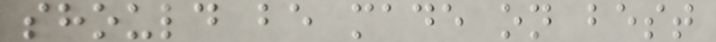should be made on best
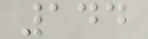144
